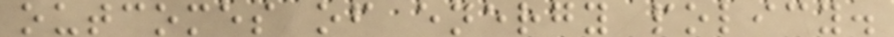outcomes of energy policy.
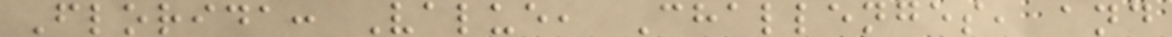Florida: Value, Challenges, and
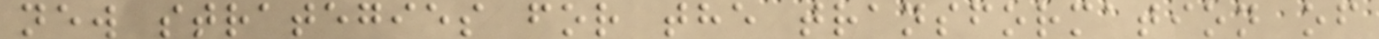new strategies for the transformation of
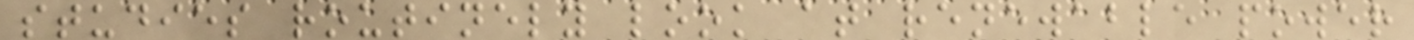studies routinely look at renewable power
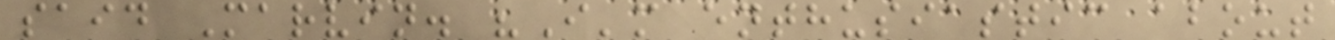said Marvin. "I'm enthusiastic about
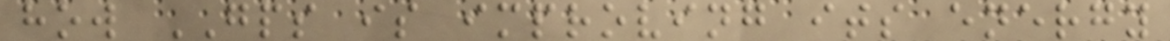how GPS is improving its energy
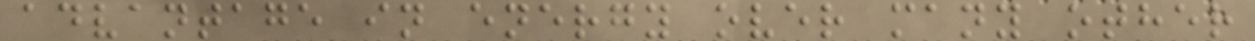advantage in energy over many other
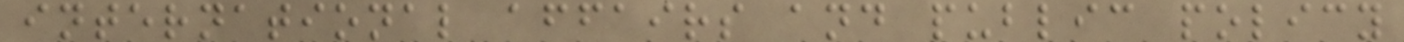international affairs and public policy
